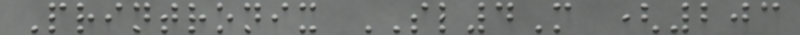Printronix SL4M (203
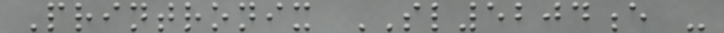Printronix SL5204e -
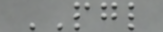PGL
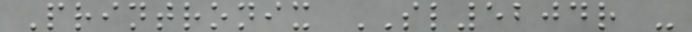Printronix SL5204r -
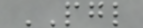PGL
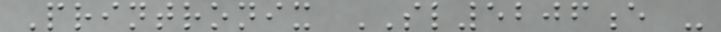Printronix SL5206e -
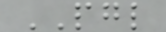PGL
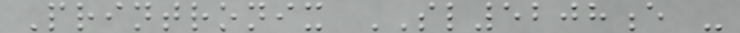Printronix SL5208e -
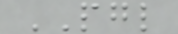PGL
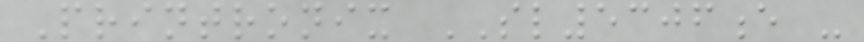Printronix SL5306e -
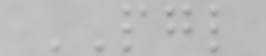PGL
